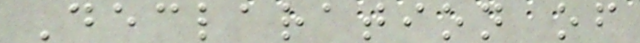Declaration of
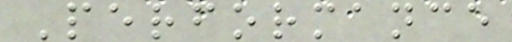Performance
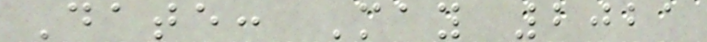Date: May 2021
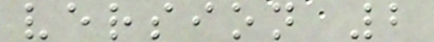version 2
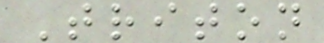Triton
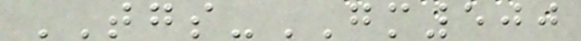TGS-GM500
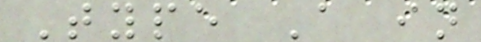Type A in
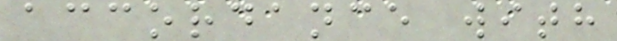accordance with
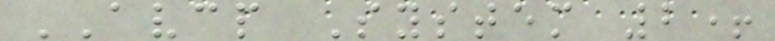AVCP System 2+
